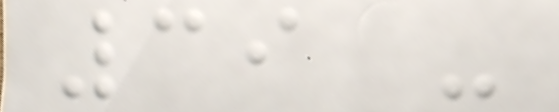39 -
